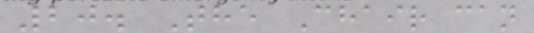20. The Chair can
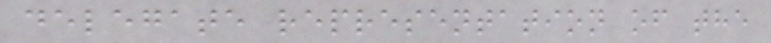delegate representation of the
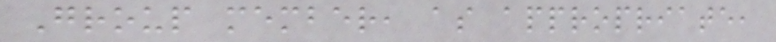Group member, as appropriate,
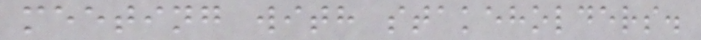meeting with stakeholders.
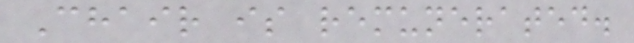Chair is remunerated.
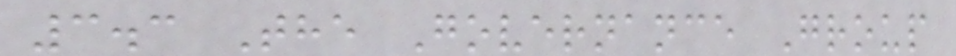3.3 The Governance Group
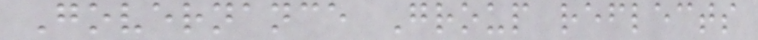Governance Group reflects
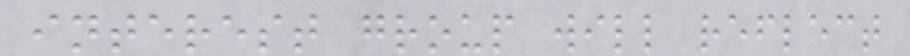interest group will reflect
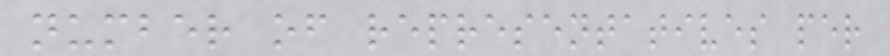number of representatives per
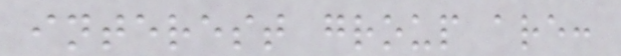interest group are:
